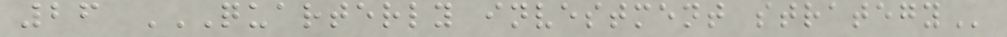26 QUARTERLY INVESTMENT STRATEGY
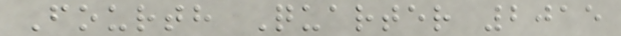Fourth Quarter 2015
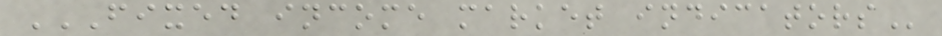FIXED INCOME MARKET INDICATORS
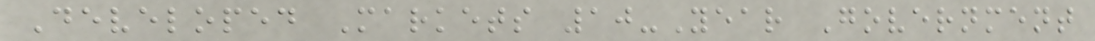Developed Markets 10-Year Government
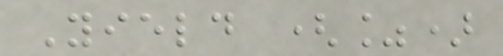Yield (%)
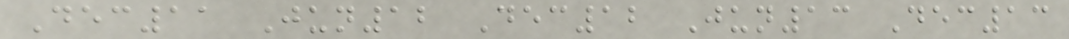Dec11 Jun12 Dec12 Jun13 Dec13
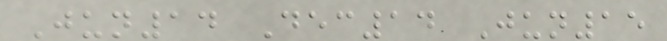Jun14 Dec14 Jun15
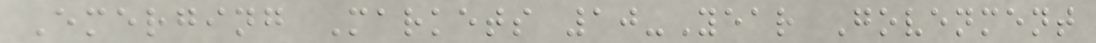Emerging Markets 10-Year Govenment
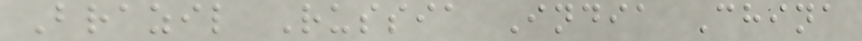Brazil Russia India China
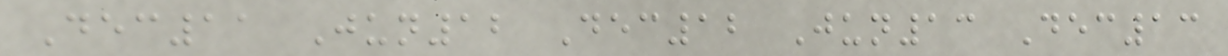Dec11 Jun12 Dec12 Jun13 Dec13
